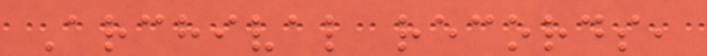Archival records,
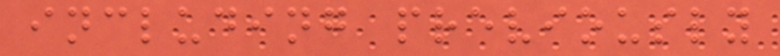including previously
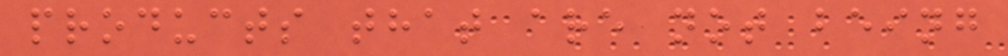products that are not being
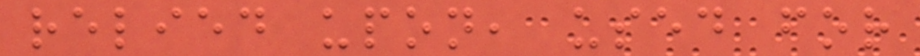relied upon, used for
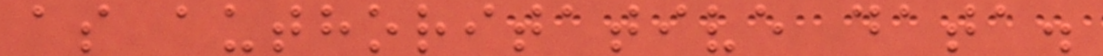as authoritative data.
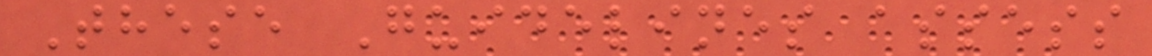These Guidelines assess
